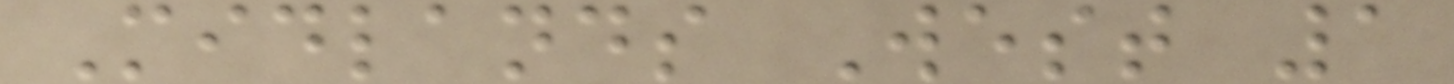Midlands West 1
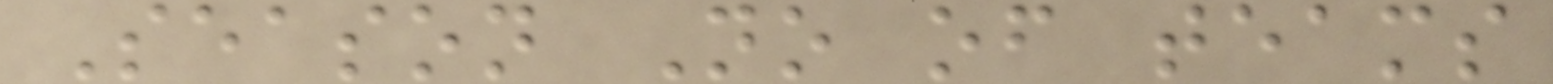Season No of teams
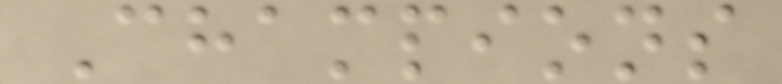Champions
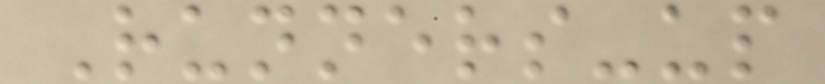Runners-up
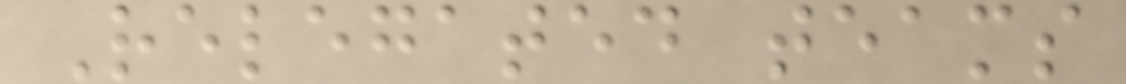Relegated teams
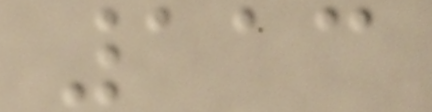113
